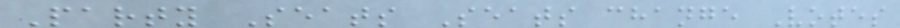Party Seats Seats change Votes
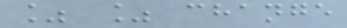% % change
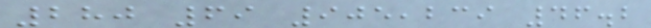280 69 905,239 46.2
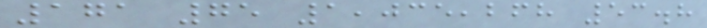171 75 1,035,268 53.8
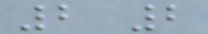2 2
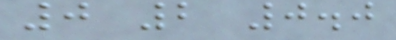0 2 0.0
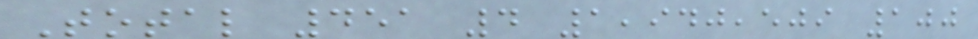Total 451 4 1,940,509 100
